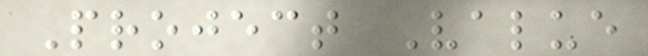Project Value
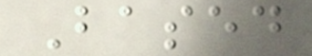Based
